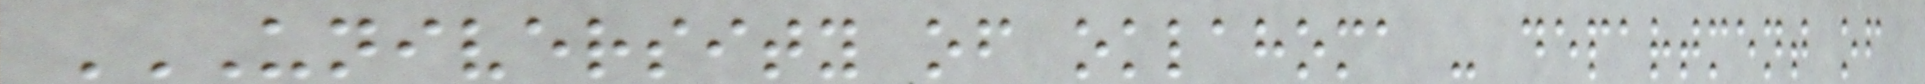UNIVERSITY OF OKLAHOMA - DEPARTMENT OF
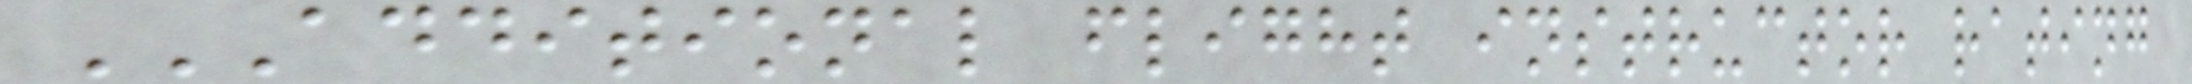ADDITIONAL FLIGHT INSTRUCTOR RATING
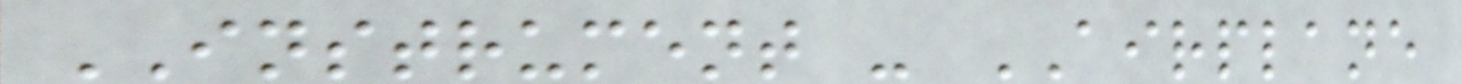INSTRUMENT - AIRPLANE
